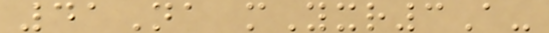41Na mYxr3A-
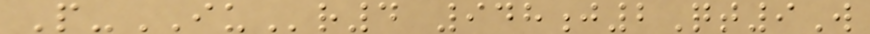P-IUr4 948j2Qt9W
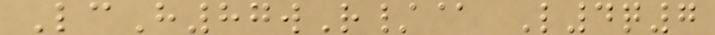LcH87wR/@ L4q7
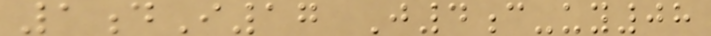1dI17 J4c-uy08
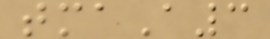tmaA3
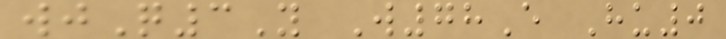wjQ3Y W78E Hu0
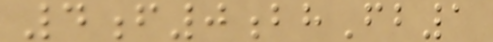4f0bhFb1
